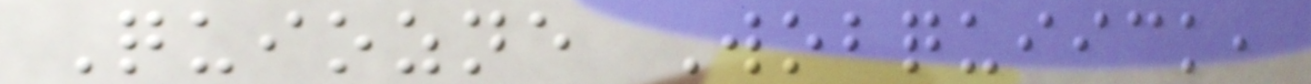Quiozne Wobquiick,
